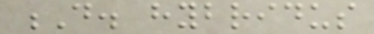D. hybridus
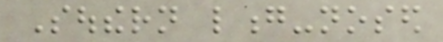Southern long-nosed
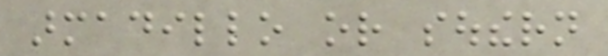armadillo or southern
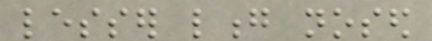lesser long nosed
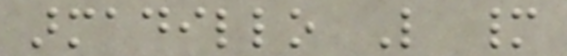armadillo Like many
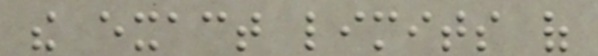the exact limits of
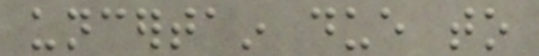uncertain due to
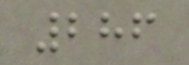286
